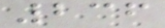236
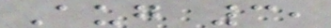Aug 3,
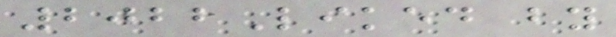2022Liked by
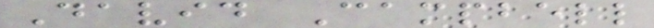David Campbell
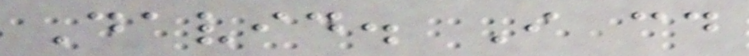David. I could
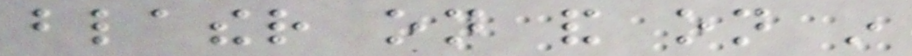blather on and on in
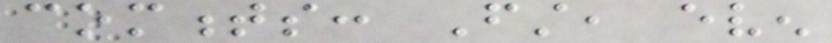comments: First, even
